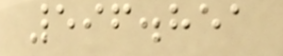596.851
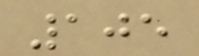105
